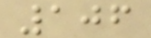106
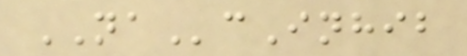NAcInhib
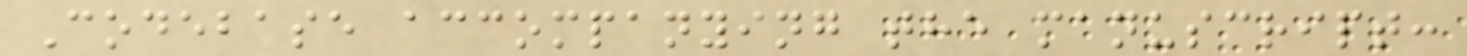Codebase accompanying the manuscript:
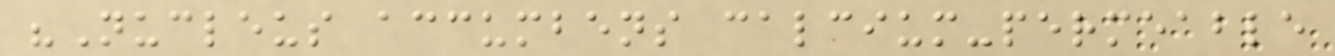"Nucleus accumbens calcium-permeable
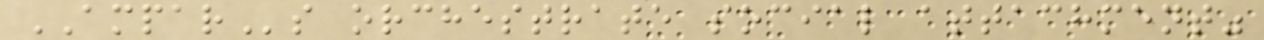AMPARs orchestrate social attachment"
